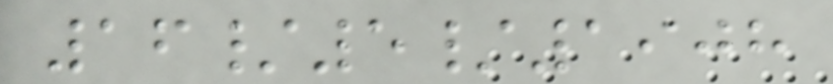16/5/1908
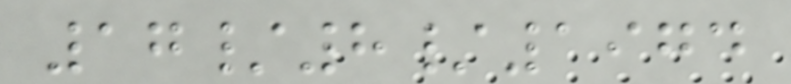17/8/1974
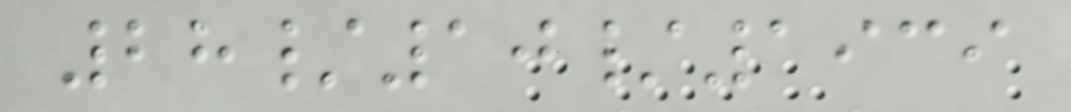28/10/1939
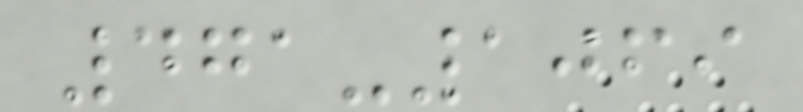471-1069
